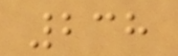238
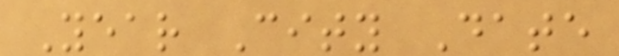Year City Date
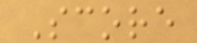Score
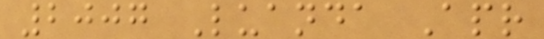2007 Luanda Apr
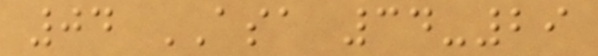04 ASA 34-29
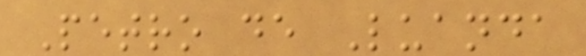Petro de Luanda
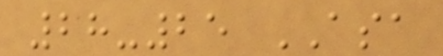28-25 ASA
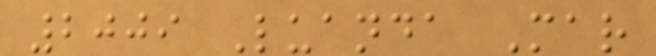2009 Luanda Mar
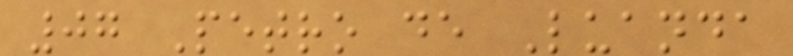07 Petro de Luanda
